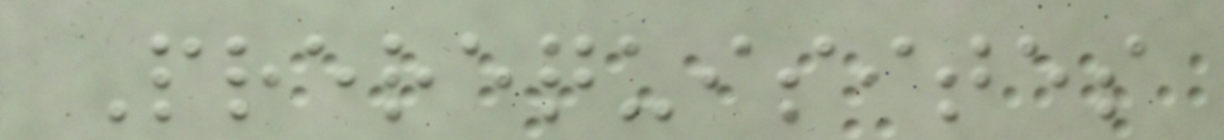Prerequisites
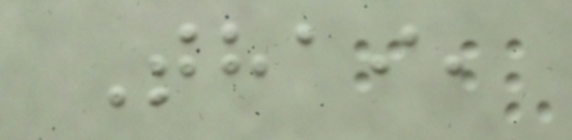Thai,
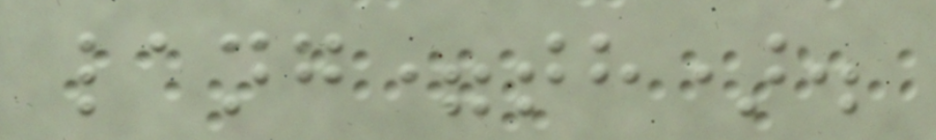lang=th).
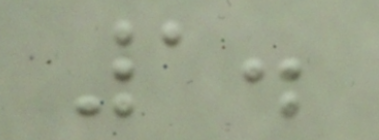1.
